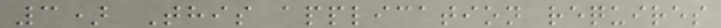3) This application requires
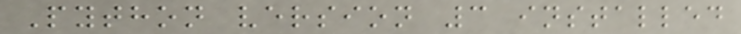Python version 3 installed
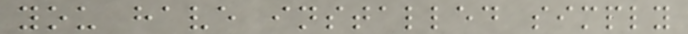you have installed simply
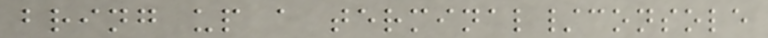bring up a terminal/console
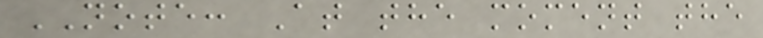NOTE: At the moment the
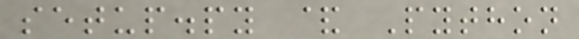setup.py & Python
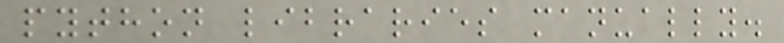python libraries manually.
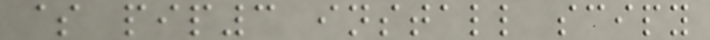$ pip3 install scipy
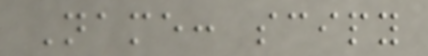Name: scipy
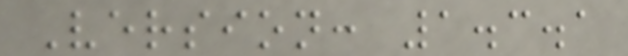Version: 1.3.1
